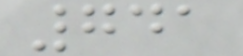741
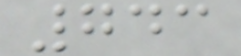743
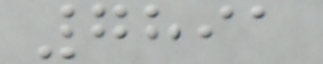7891
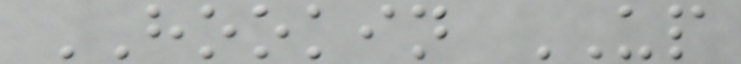HOOKIN UP
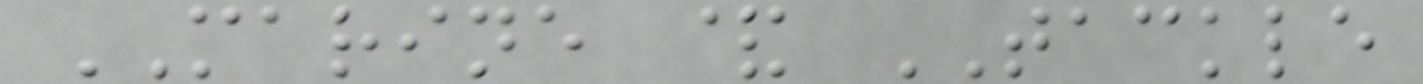MARINE & TACKLE
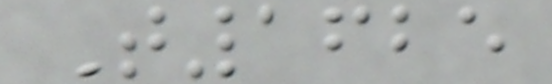T1625
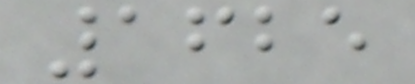1625
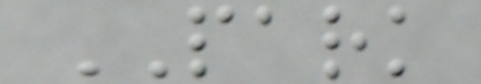PARK
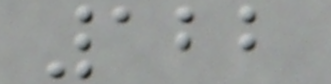122
